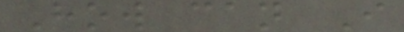How can I
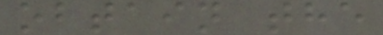obtain the
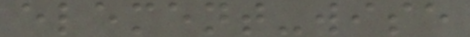element-wise
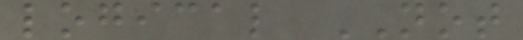logical NOT
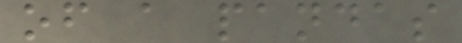of a pandas
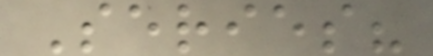Series?
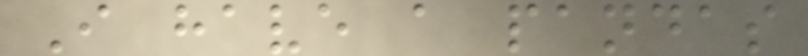I have a pandas
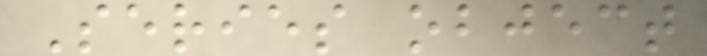Series object
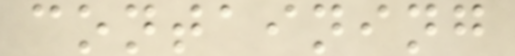containing
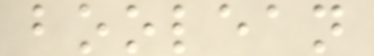boolean
